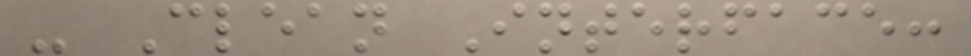- Clean Interface:
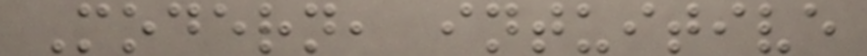Modern, intuitive
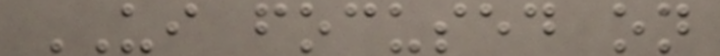UI focused on
